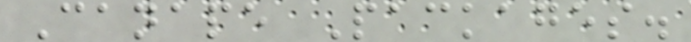Canape Packages.
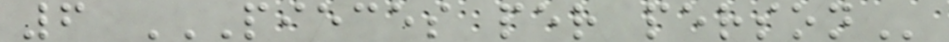6 PIECES PER PERSON
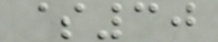$30
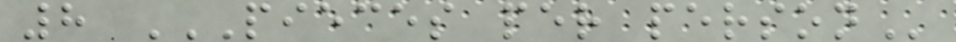8 PIECES PER PERSON
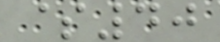$40
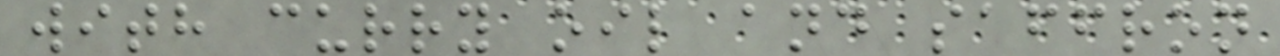with curry oil and saffron
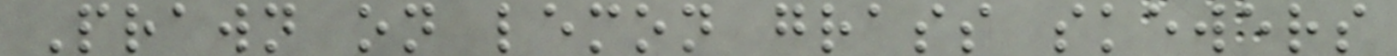Prawn on lemon grass skewers
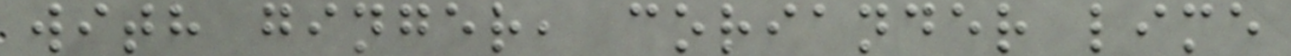with ginger, coriander lime
